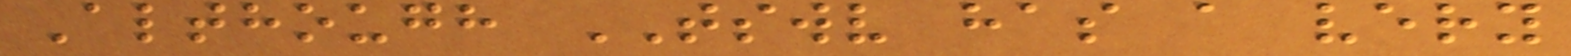Although TSWV has a very
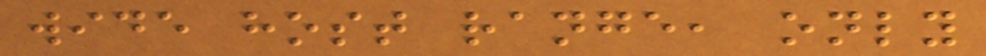wide host range, only
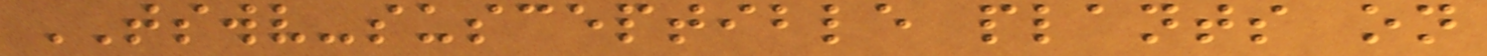TSWV-susceptible plants on
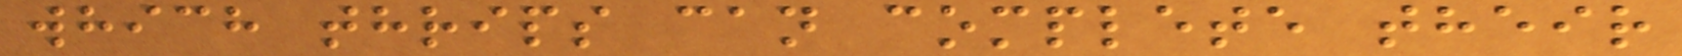which thrips can complete their
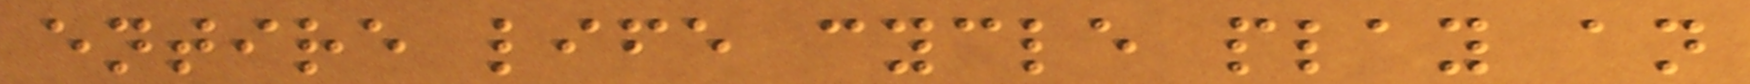entire life cycle play an
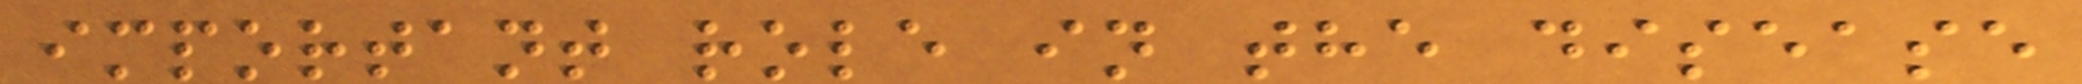important role in the disease
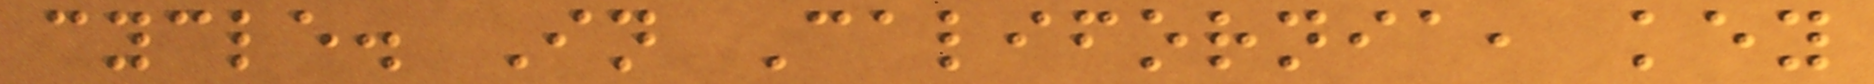cycle. In California, key
